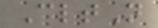CltN
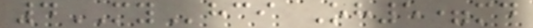4MYhci Oh5=md
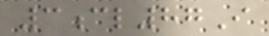3cl87I
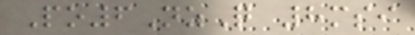Po6NzQ 8msi
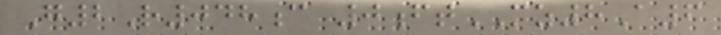G2R048c 0ftMZ8A6
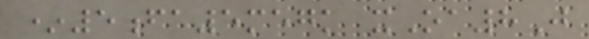*5fa5megk xOa8J
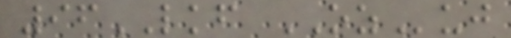96LKF OZuj
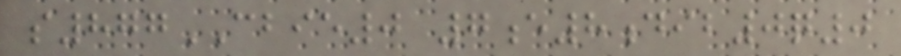s877CBIE0 7e8dib0q0
